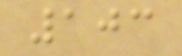103
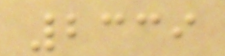2339
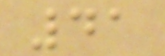41
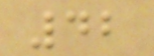42
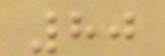80
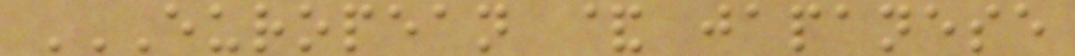EUROPEAN & JAPANESE
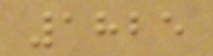1825
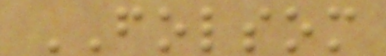FOLSOM
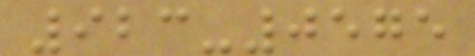923-0575
